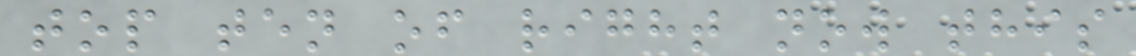top ten of right now this
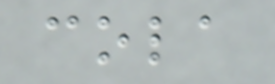cola
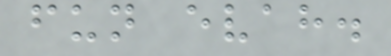fun evah.
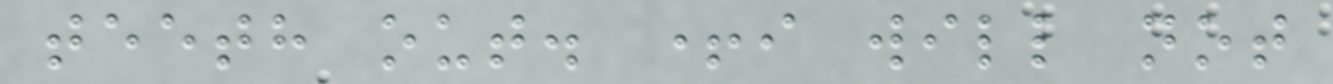teeth out. +i will not
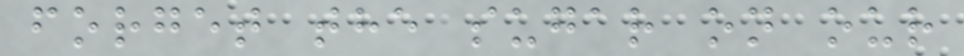forget the sugar on our
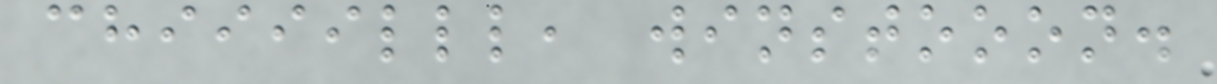chiiiilll, winstooon.
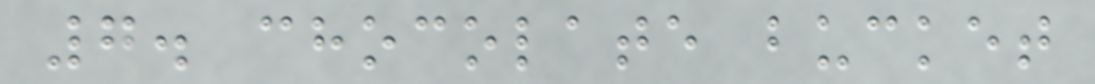7. chocolate bucket
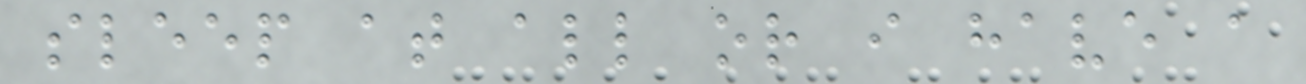sleep at all or i have a
